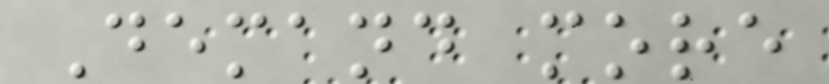Demand more
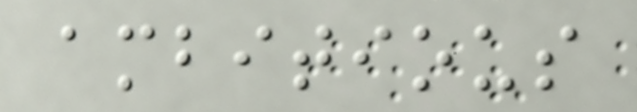ambitious
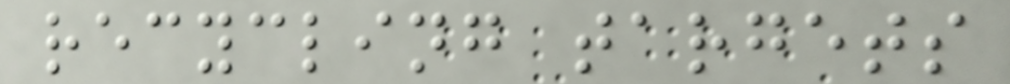recycling targets
